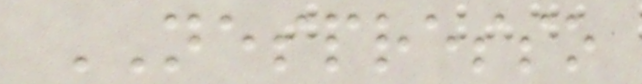NESPRESSO
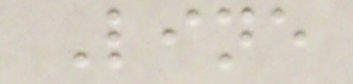Line
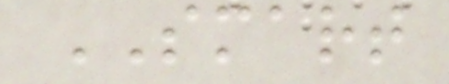SMART
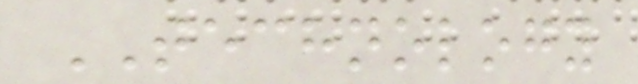TECHNOLOGY
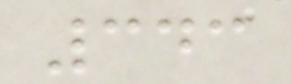343
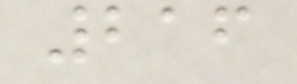216
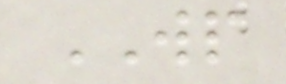WP
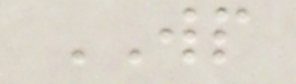WP
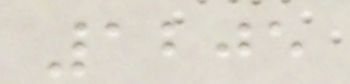1205
